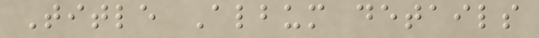Title Album details
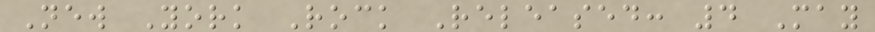New York Rock Released: 4 May
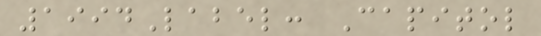1994Label: Capitol
